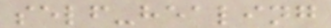self-healing
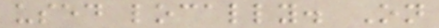used locally. On
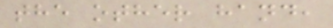the other hand,
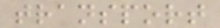transport
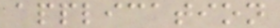application
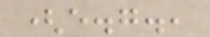(e.g.,
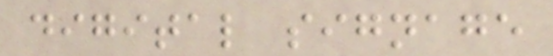digital signage
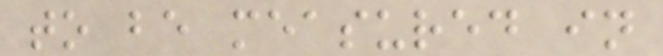to be measured in
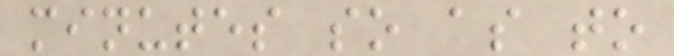minutes so as to
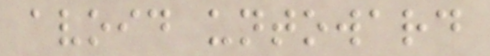avoid untoward
